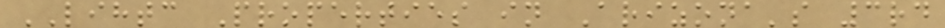LIHTC Properties in Arizona's 3rd
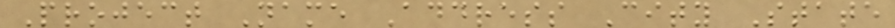Project Name Address City State
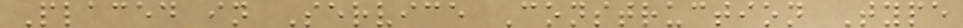Placed in Service Construction Type
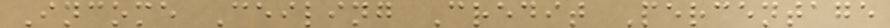Income Ceiling Credit Percentage
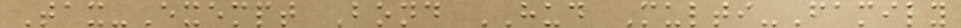Tax-Exempt Bond HUD Multi-Family
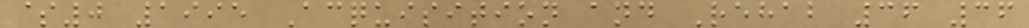$0 1995 Acquisition and Rehab 36 36
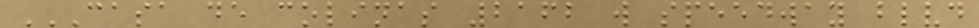CASA DE COLINAS 2162 W SPEEDWAY BLVD
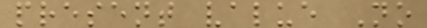present value No
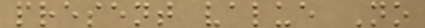present value No
